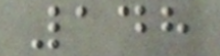148
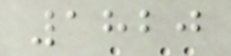1820
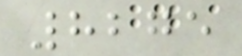8275
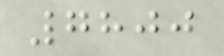7800
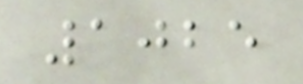1025
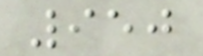950
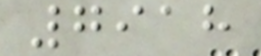7918
